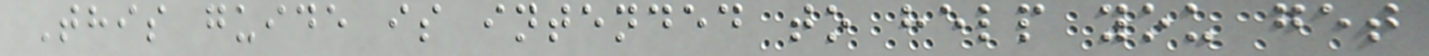This guide is intended to help you get
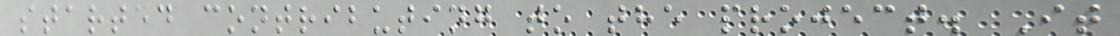started contributing to the project. It
